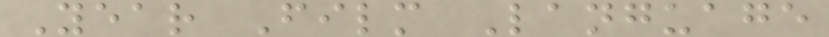Year Film Language
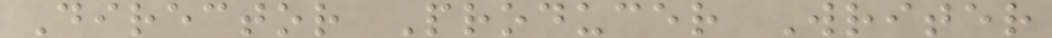Director Producer Writer
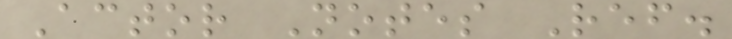Actor Notes Ref.
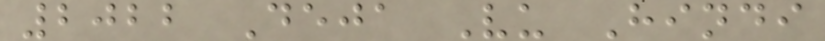2022 Deja Vu Hindi
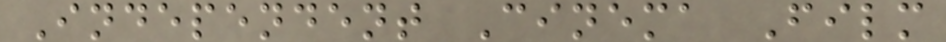Independent Cinema Film
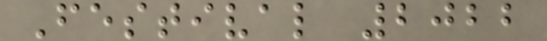Festival 2022
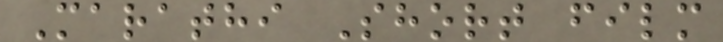Marathi Short film
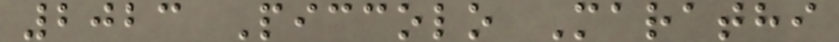2023 Piccolo Marathi
